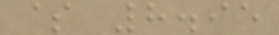$ 8.95
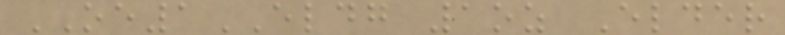OE1ELDG 1oz Elder
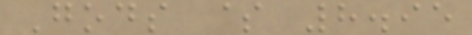Gods $ 8.95
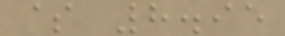$ 8.95
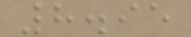8.95
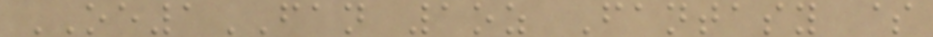OE1FAN 1oz Fantasy $
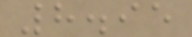8.95
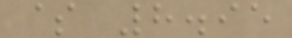$ 8.95
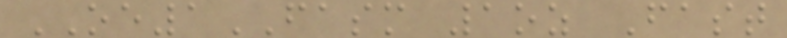OE1FASM 1oz Fast
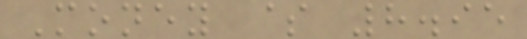Money $ 8.95
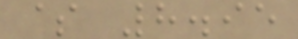$ 8.95
